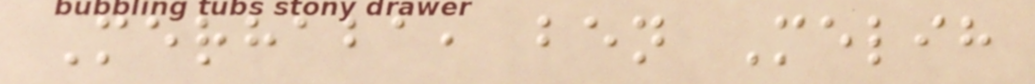Merhaba, ben Melih
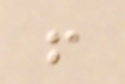!
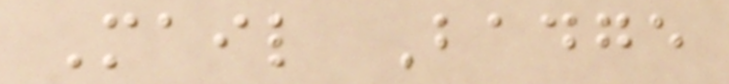Mail Badge
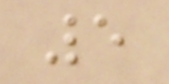5
